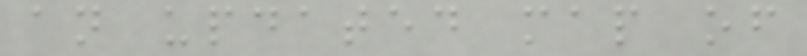an updated map of
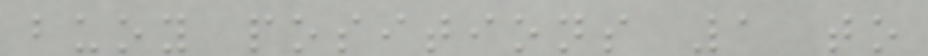buoy positions 1 to
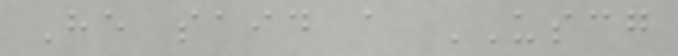He said a USCG
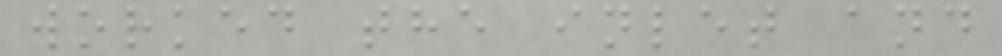worked the inlet and
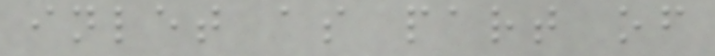inlet as part of
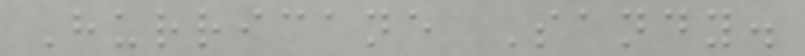Hurricane Sandy.
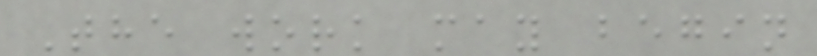The work may begin
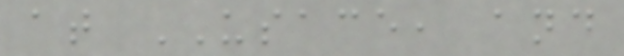at USACE, and
